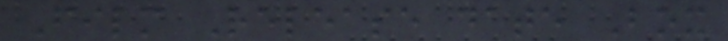Film Release date Box
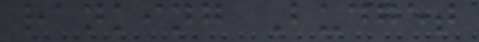ranking Budget
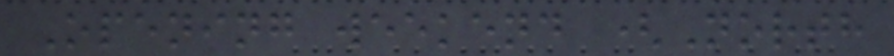Opening weekend (North
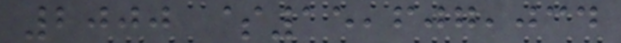2000 $15,607,034
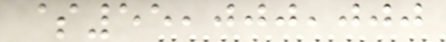$55,000,000
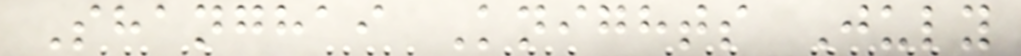Shanghai Knights July
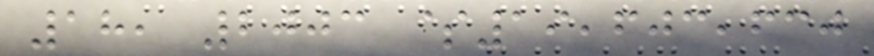18, 2003 $19,603,630
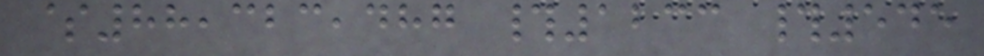$88,323,487 #1233 #545
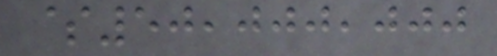$50,000,000
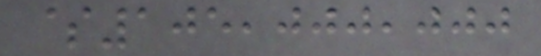$105,000,000
